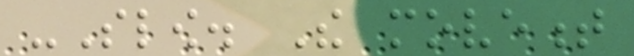-Slow. The movement
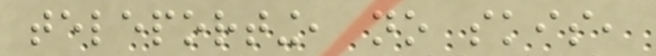teleporting, no skis,
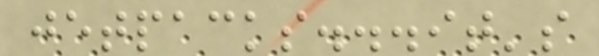jetpacks...it's
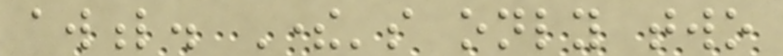awful. There's only two
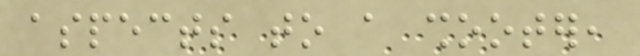aspects to a shooter,
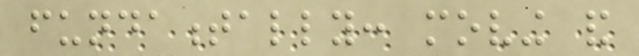fundamentally: moving and
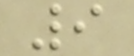9
